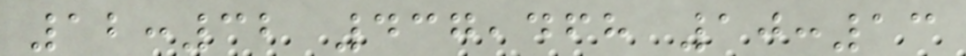12:32 437,468 10:13
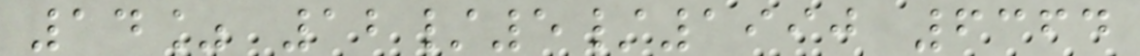14% 12/5/1990 6364
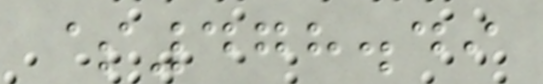$478.49
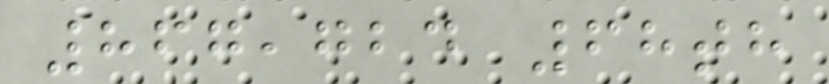867,724 68th
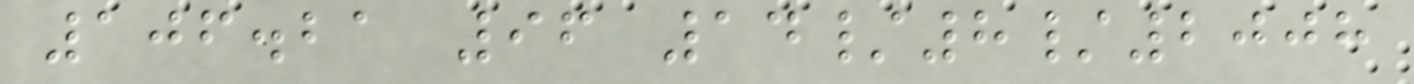106.21 96 14/8/2008
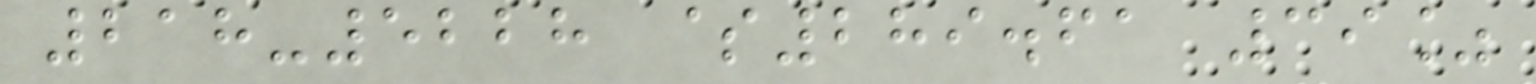218-5228 $289.61 39%
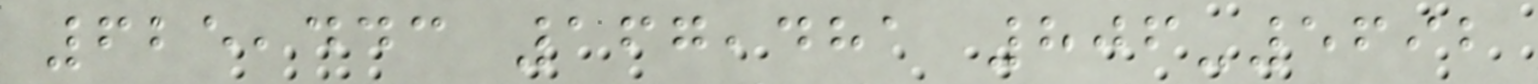625,443 167,481 806-5692
